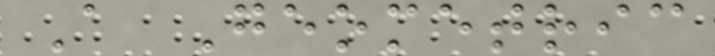A Geometric
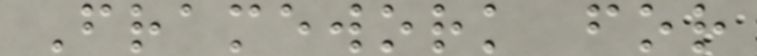Framework for
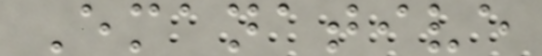Emanative
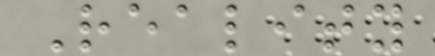Reality
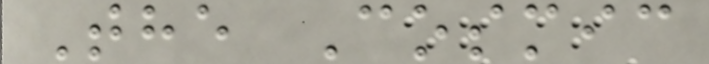The Cosmic
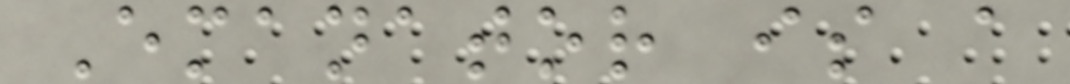Emanator is a
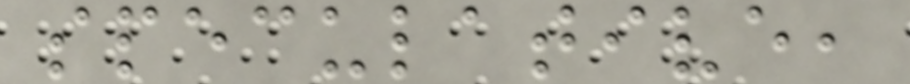speculative,
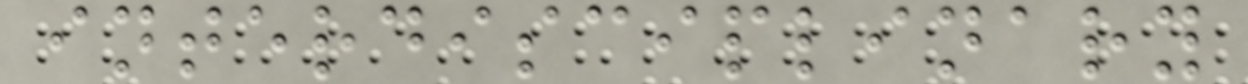interdisciplinary
